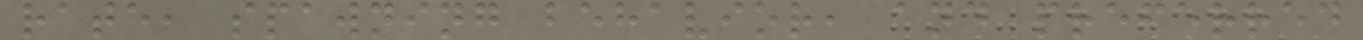rate, spawning behavior, and preferred
